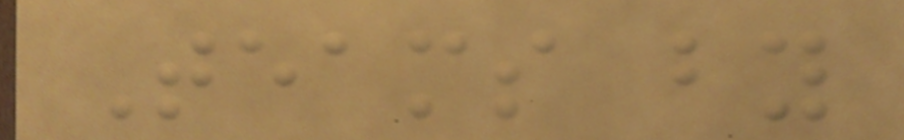Teams by
